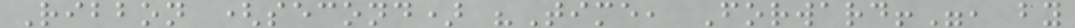Ribbon (second) "Time, Forward!", by
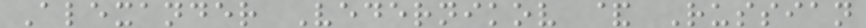Alexander Vedernikov & Russian
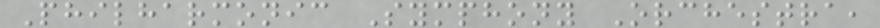Philharmonic Symphony Orchestra,
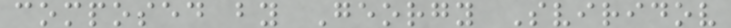composed by Georgy Sviridov
